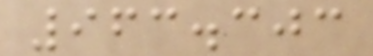963.303
